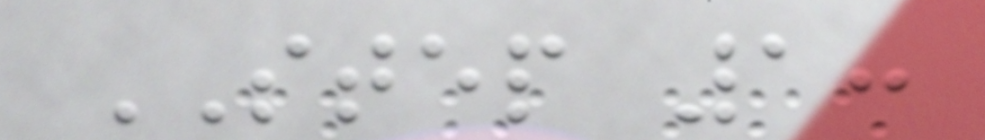STEP 1:
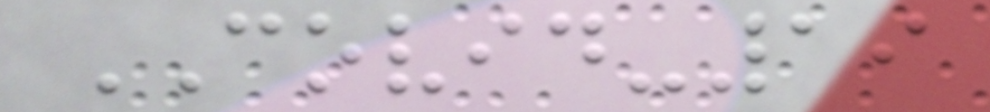COVID-19
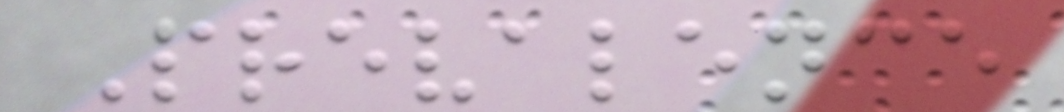Prevalence
